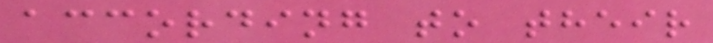according to their
